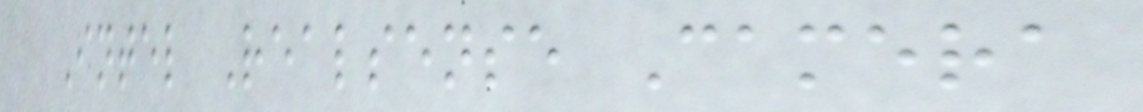Intel Realsense Camera
